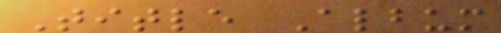Title Album
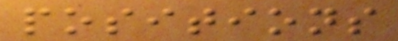positions
